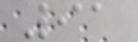91
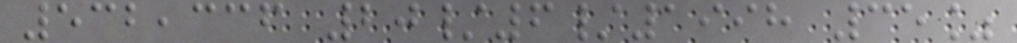532,336 20/6/1998 35%
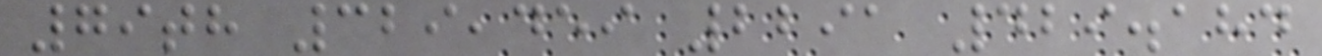79th 329,459 2291 429.184
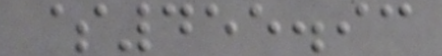$455.93
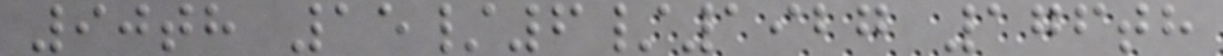90th 15/6/1927 176th
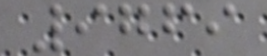9769
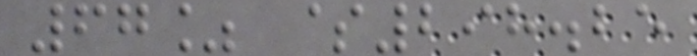67% $298.25
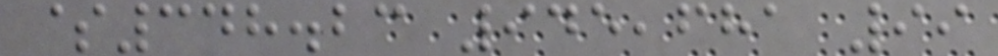$348.23 945,681 99
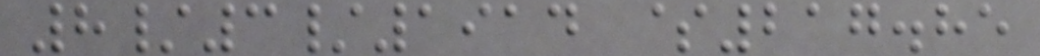8/3/1914 $217.85
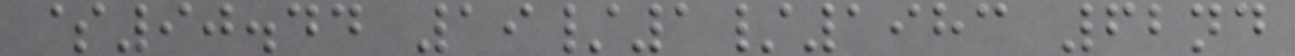$90.44 19/1/1983 62nd
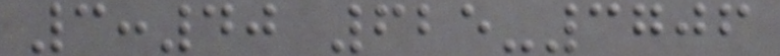3:40 625-3706
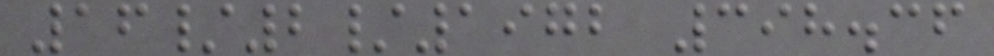16/2/1972 398.36
